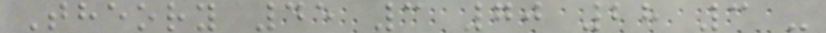Theory 45 3 70 28 3 -
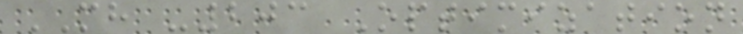MH -203 Optimization
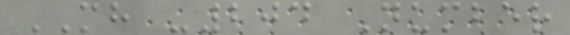MH -204 Number
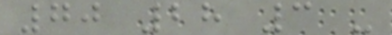70 28 3 -
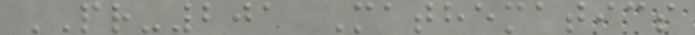PR-201 Mathematics
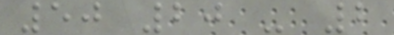50 20 - 2
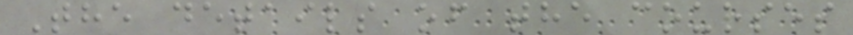The details of the courses
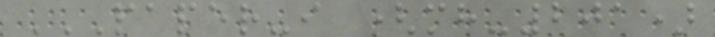PAPER-I (MH-201)
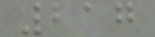217
